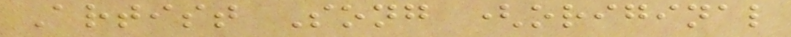Artist Song (original
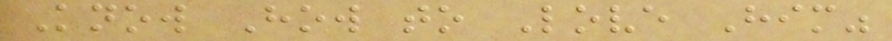Know How to Love Him"
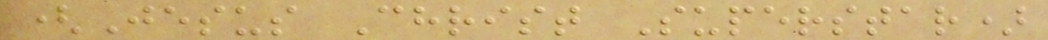(Jesus Christ Superstar)
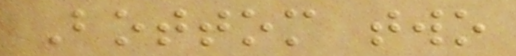Bottom two
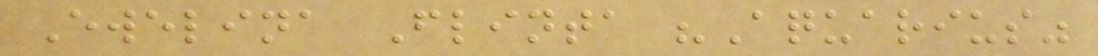Ewelina Flinta "Aquarius"
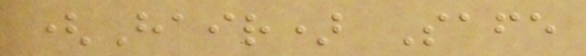(Hair) Safe
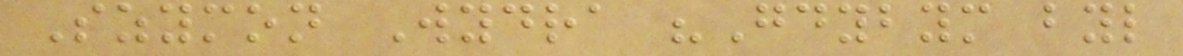Szymon Wydra "Gdybym byl
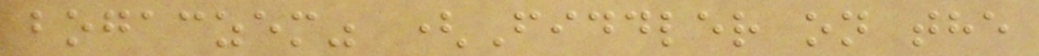bogaczem" (Fiddler on the
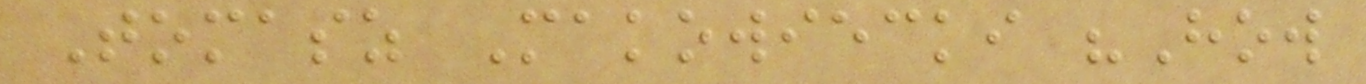Tomasz Makowiecki "How
